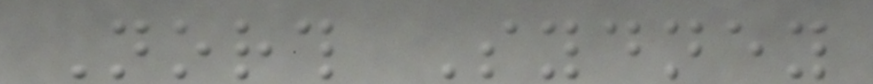North Sydney
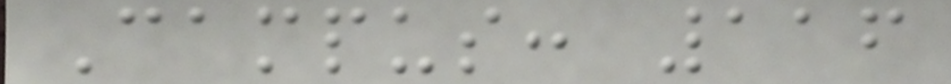Campus: 116
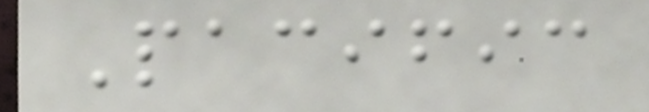Pacific
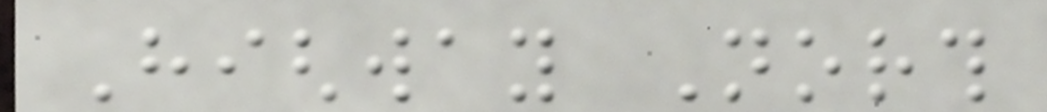Highway North
